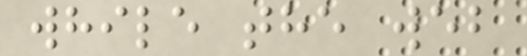while the web
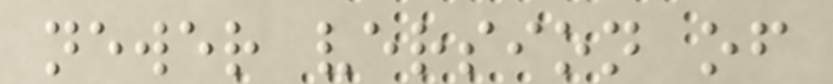newer version of
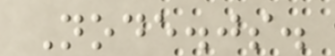Node.js.
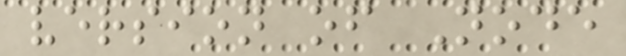version of Node
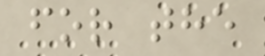for the
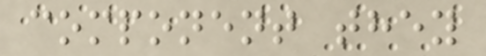component they
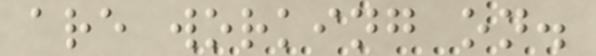are working on.
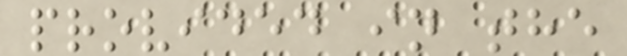provided in the
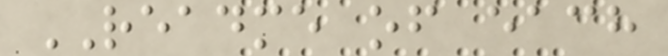README of each
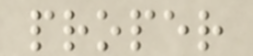proper
